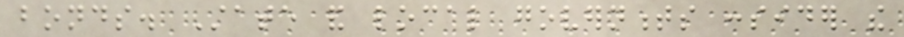bonds. State and local governments consider the
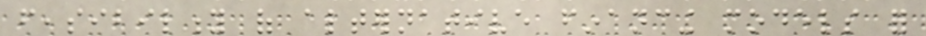feasibility of alternative financing models for
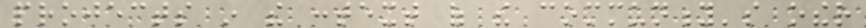projects in the context of the community's other
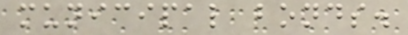municipal bonds.
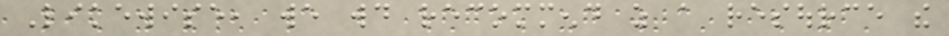Likewise, we would recommend as a resource the
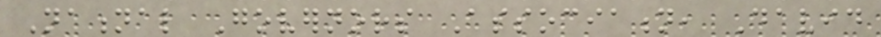National Governors Association, David
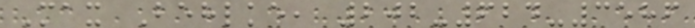Max Behlke, 202-624-3586
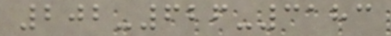202-626-3183
